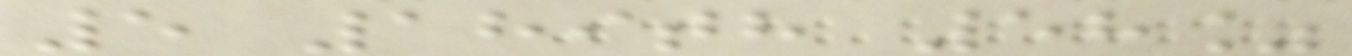5 189th 58%
